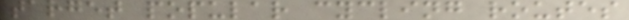target popular cycling routes
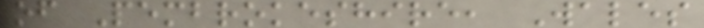of Pembrokeshire, Wales
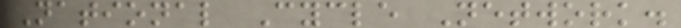National Cycle Network.
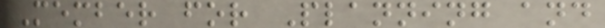Member for Planning and
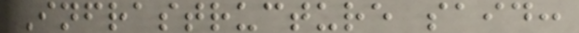Infrastructure said:
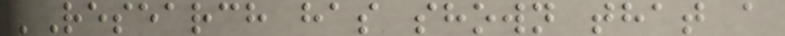'Research has shown that a
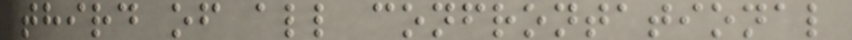third of all confrontational
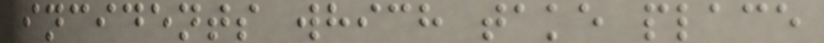incidents which take place
